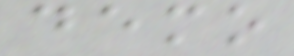demo
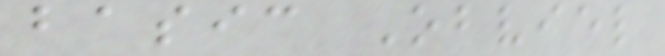basic Obviel
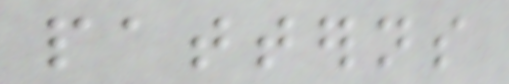patterns
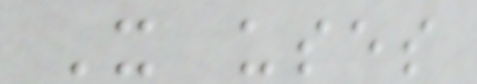It uses
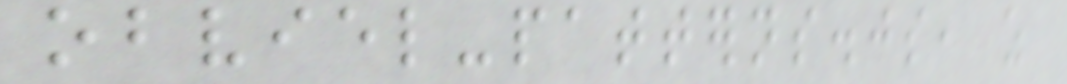obviel-patterns.js, as
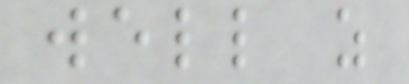well as
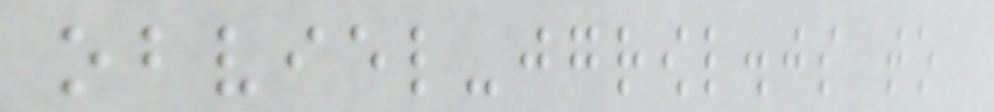obviel-jgrowl.js to
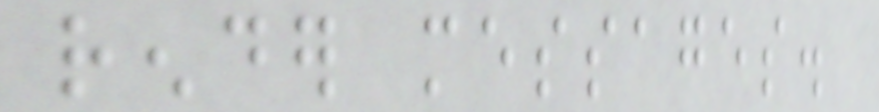render messages.
